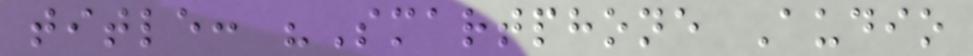title: "Smartphone Audio
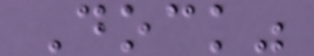Dock"
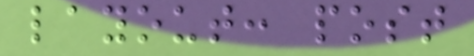layout: post
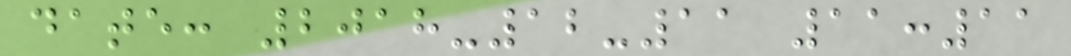date: 2018-12-11 11:11
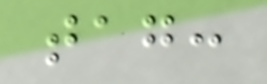tag:
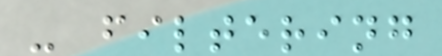- filtering
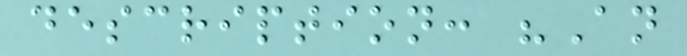description: "An
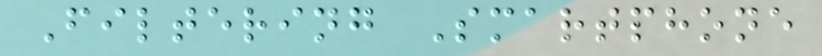Filtering Smartphone
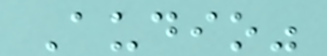Audio"
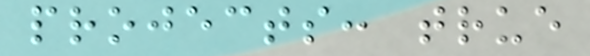projects: true
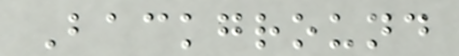Background
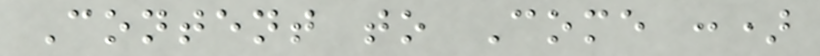Content to Come :)
